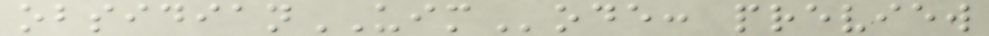obsidianUIMode: preview
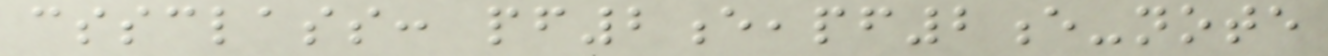cssclass: pf2e,pf2e-note
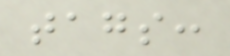tags:
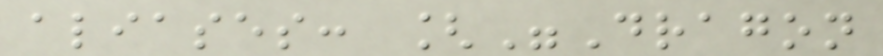aliases: ["Dragon
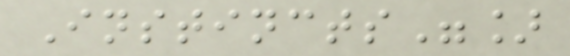Instincts"]
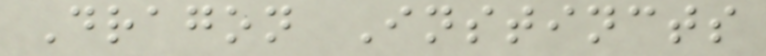Dragon Instincts
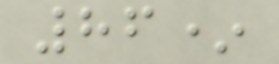86*
